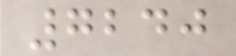7240
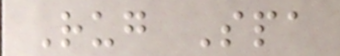Rug Spa
